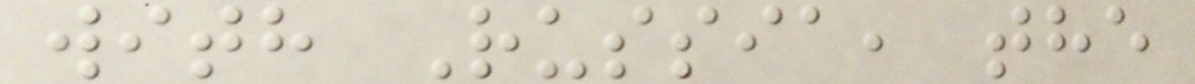with Russia, the
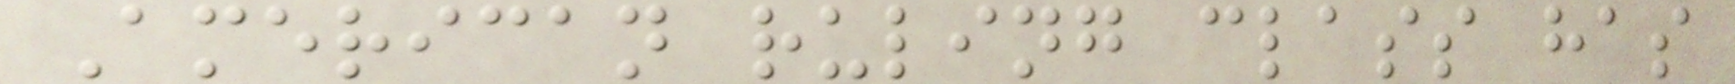American ruling class has
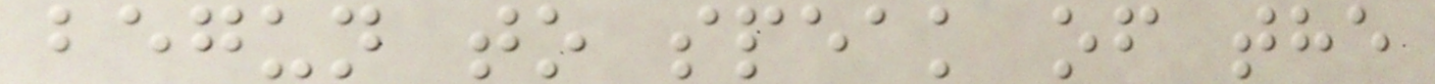begun to speak of the
